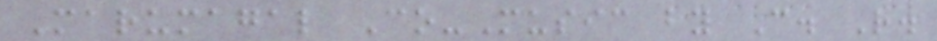Marumagal Co-Music by C. R.
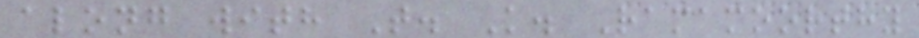along with T. K. Ramamoorthy
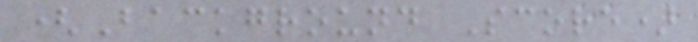(Background Score)
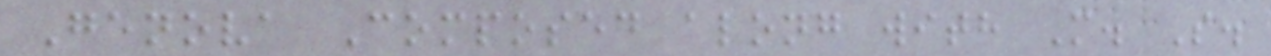Genova Composed along with M. S.
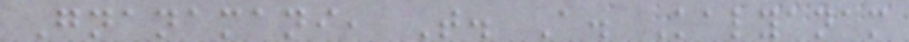Gnanamani, T. A. Kalyanam
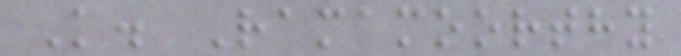K. Ramamoorthy
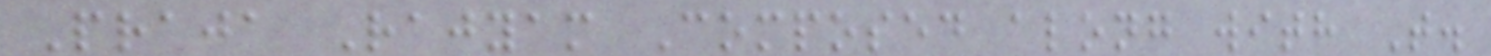Praja Rajyam Composed along with T.
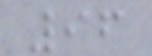96
